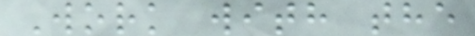Work with the
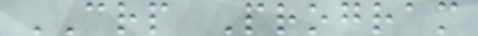CRP Program
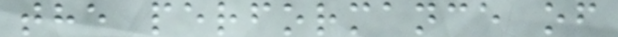the performance of
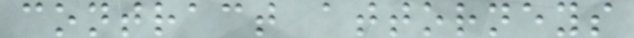contract attorneys
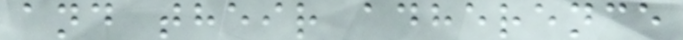and their adherence
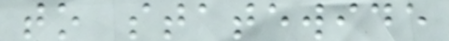to statewide
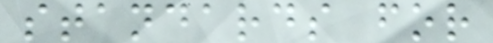standards for
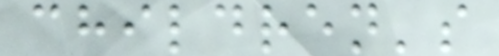children's
